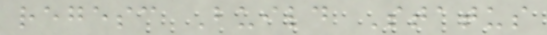regesc Build Status
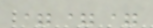===
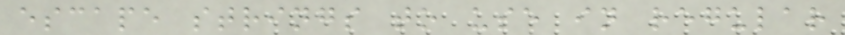escape strings to use in regular
